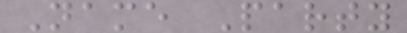Name Party
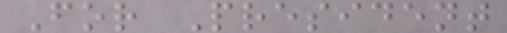For President
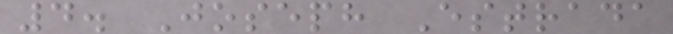4. Joseph Estrada
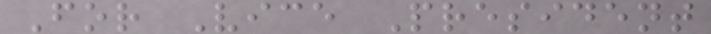For Vice President
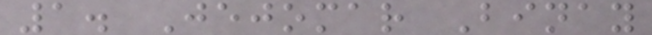1. Jejomar Binay
